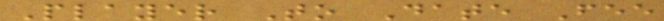Player To Date Fee
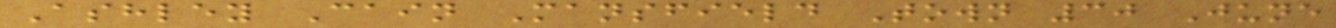Ashley Cain Mansfield Town 30 June
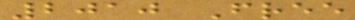2010 Free
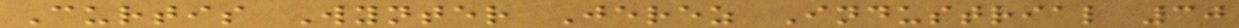Curtis Wynter Jerez Industrial 30
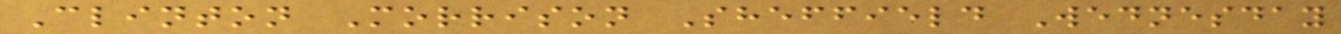Clinton Morrison Sheffield Wednesday
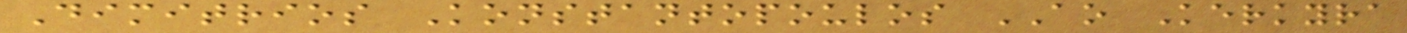Dimitrios Konstantopoulos AO Kerkyra
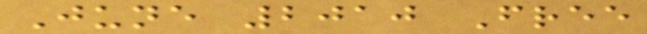June 2010 Free
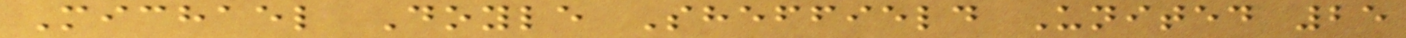Michael Doyle Sheffield United 25
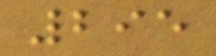295
